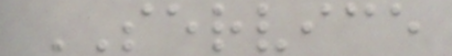SERVICE
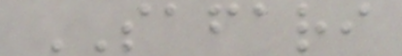SAFARI
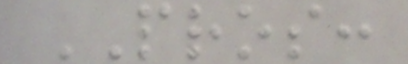PROS:
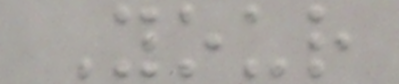Your
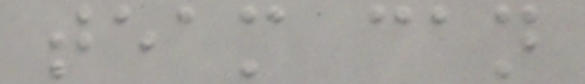team can
